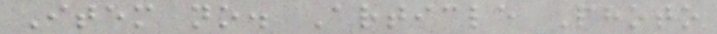Item no. Article Photo
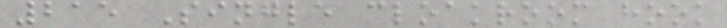215 Single cloakroom hook
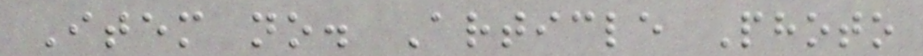Item no. Article Photo
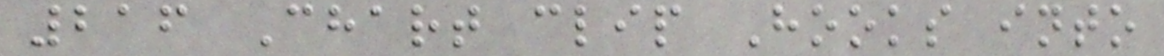216 Chart clip Hooks into
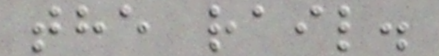the rail.
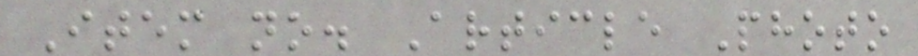Item no. Article Photo
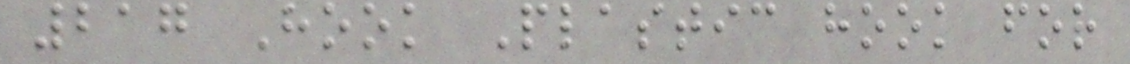217 Hook Plastic hook for
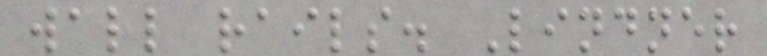wall rails. Lindner
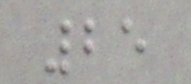25
